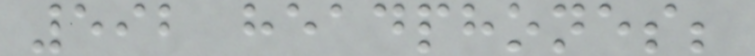592 headphones;
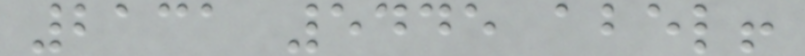2131 5445 abel!
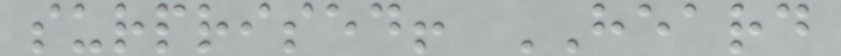surprised! HEARD
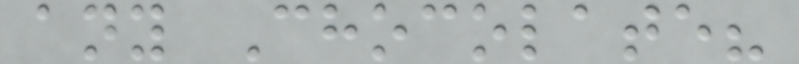any Chocolate?
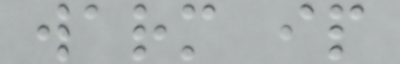warm ip
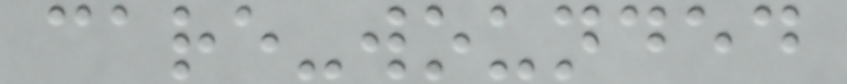care-wounded
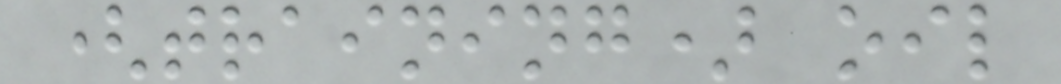(training) oil
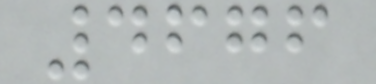4676
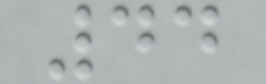44
